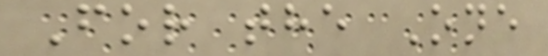For the One
